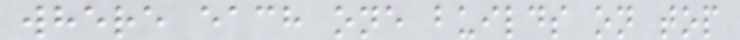where each one builds on top
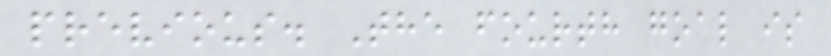previous. The fourth goal is
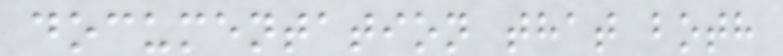documentation that both
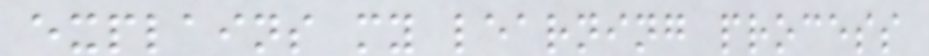explains my learning process
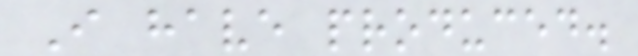I have produced.
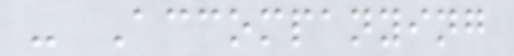- Accompanying
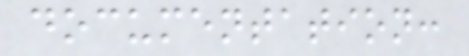documentation:
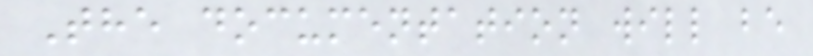The documentation will be
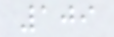109
